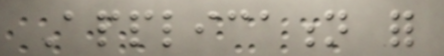Application for
